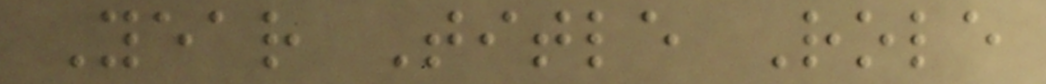Year Title Role
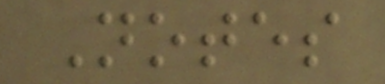Notes
